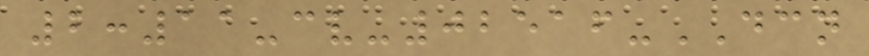2:11-cv-02516-DCN
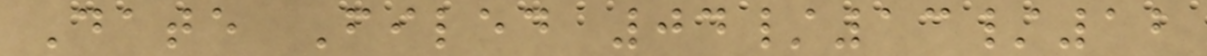Date Filed 04/13/12
